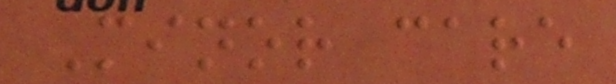Minor care
